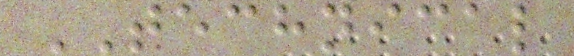TECHNICAL
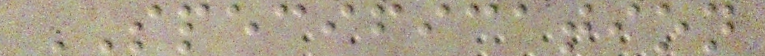SPECIFICATION
